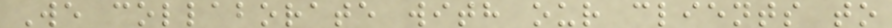We collaborate with our clients to
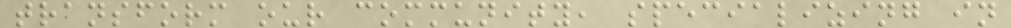transform our community, specializing in
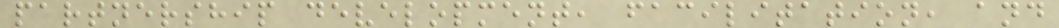partnership development, facilitation, and
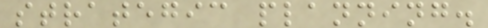strategic planning.
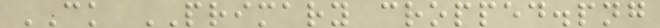CK PRIMARY cropped.png
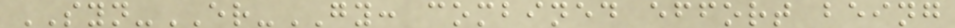SYN-ER-GY: combined effort being
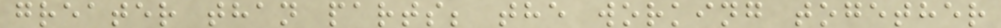greater than parts; the working together
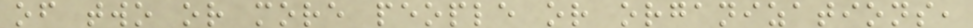of two or more people or organizations,
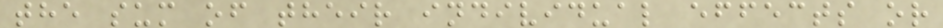the sum of their individual effects or
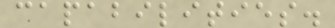capabilities.
